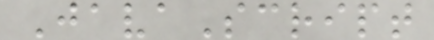JavaScript
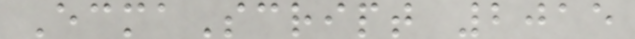EcmaScript 2015
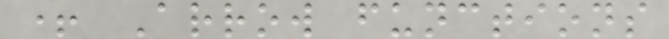+ Arrow functions
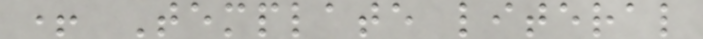+ Template literal
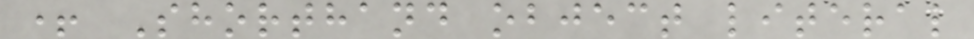+ Shorthand object literal
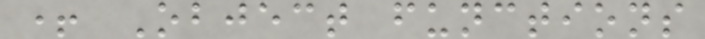+ Object functions
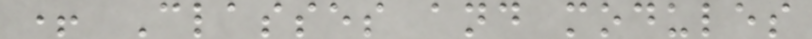+ Classes and modules
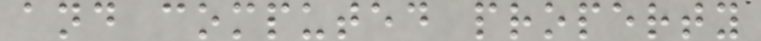and computed property
